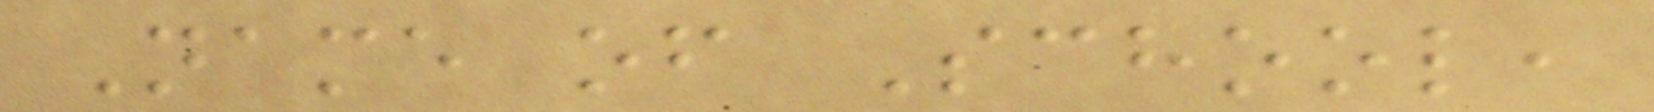Name of School,
